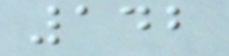142
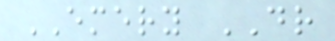EMERY DR
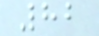82
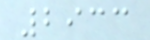2933
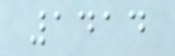1414
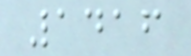1416
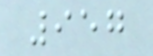957
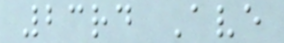23rd Ave
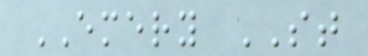EMERY ST
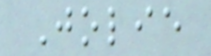Jolie
